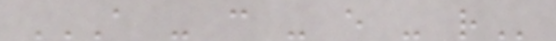A - C - E - R
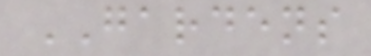GARDENS
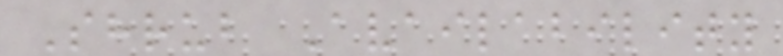Shrub Availability
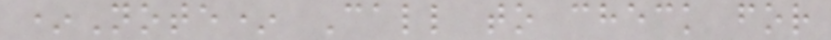*Note* Call to check for
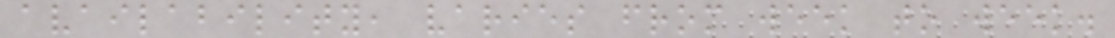availability, varies from week to week.
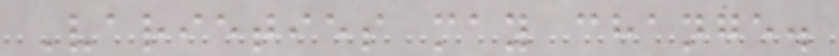Varieties may change.
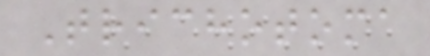Trichotoma
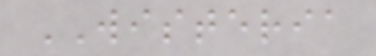WISTERIA
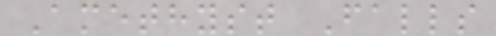Amethyst Falls
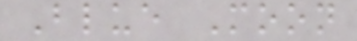Blue Moon
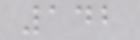142
